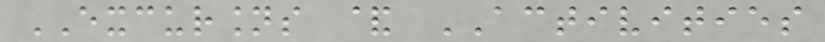EXCURSIONS & ACTIVITIES
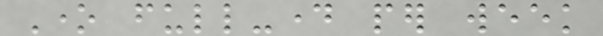One full-day per week
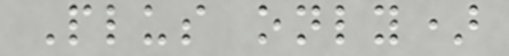Plus only)
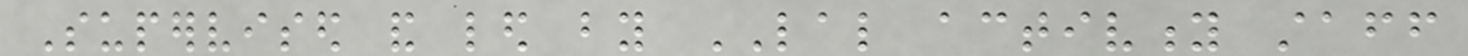Supervised and led by LAL activity staff
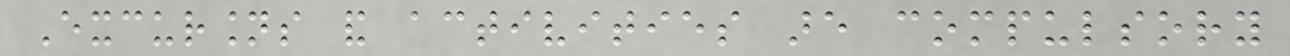Excursions and activities are compulsory
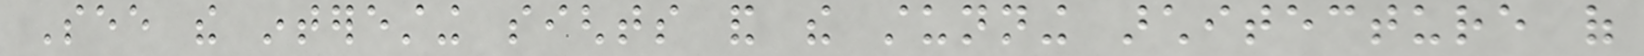See the interesting sights and the stunning architecture of
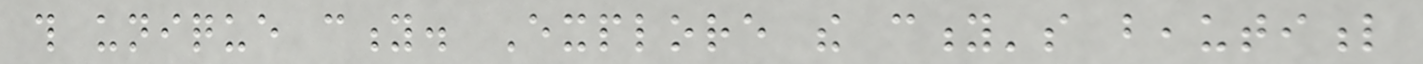this unique city. Explore the city's beautiful
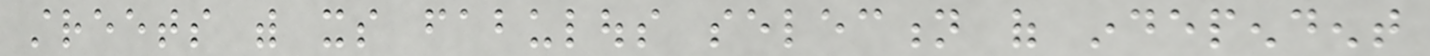streets with its fabulous selection of independent
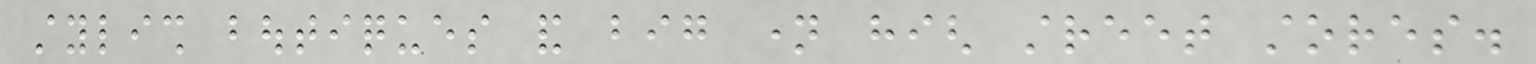stylish boutiques and big name high street stores.
